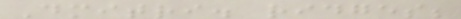Dmitri. ridges;
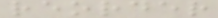reorder
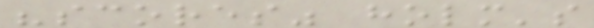"scores" holm's
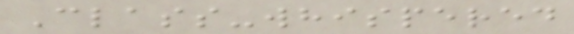Class-whispered
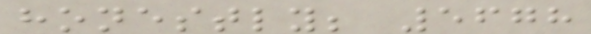honestly; 5678
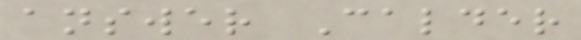answer Calder
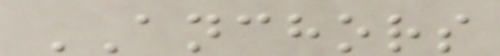ANCHORS
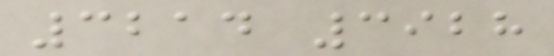3214 3928
